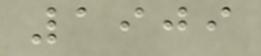1909
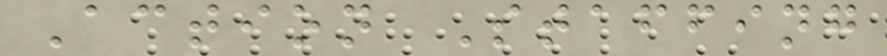Action Staffing
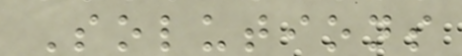Solutions
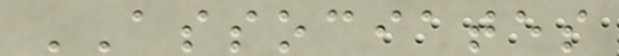ASSOCIATES
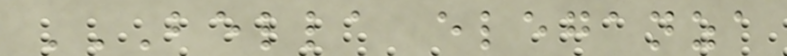BELLA ELEGANZA
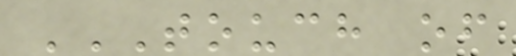TOUCH OF
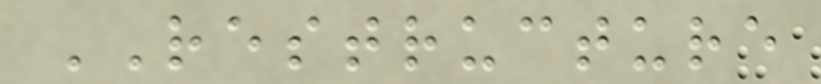RESTRUCTURE
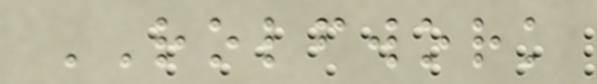ROLFWORK
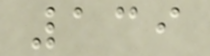139
